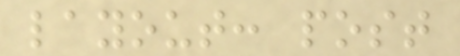layout: post
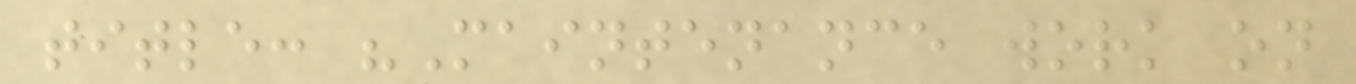title: "Maintenance work on
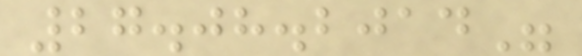27.08.2014"
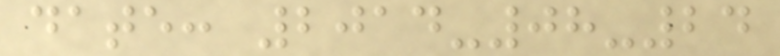date: 2014-08-24
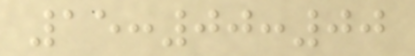15:00:00
